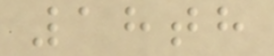18th
